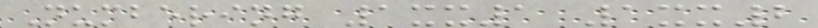Numbering 1xx1 1xx2
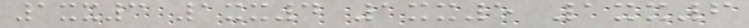1xx3 1xx4 1xx5 1xx6
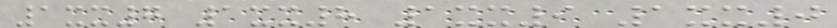1xx7 1xx8 1xx9 1xx0
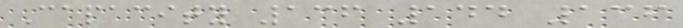Capacity 136 144 136
